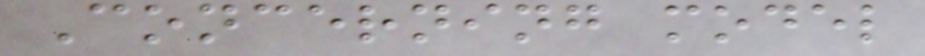Concerning model
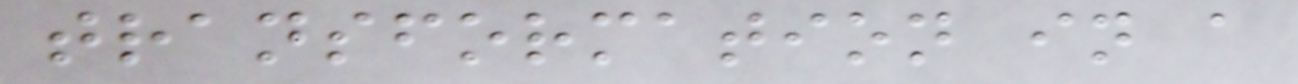transformation in a
